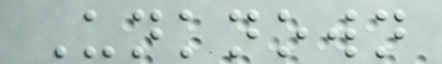Unknown
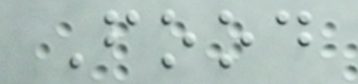Food
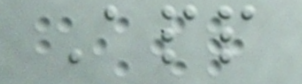App
